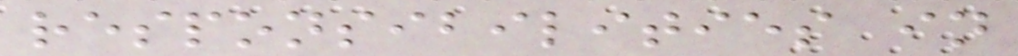responsibilities in
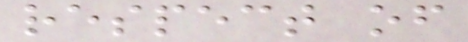respect of
